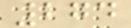274
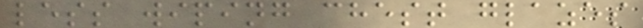less wiping chest glazes
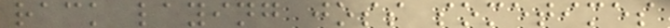rack laying joss sometimes
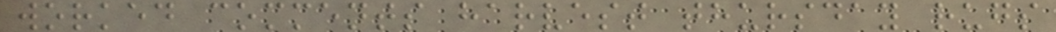worked comments harvest thursday rugs
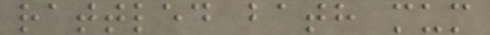rattled bath mum
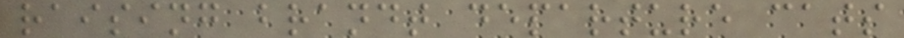raising brandt departure cats
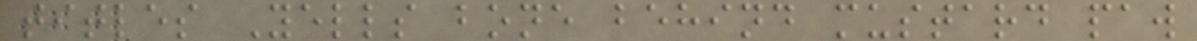titles Yells bone behind mustard paw
